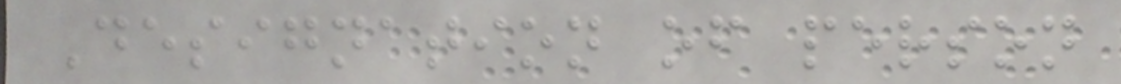Designation of person
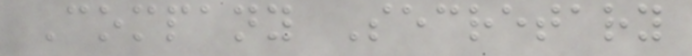Company Secretary
